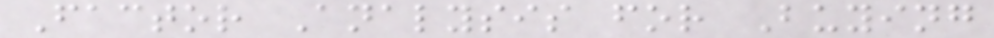Factor Analysis for Buying
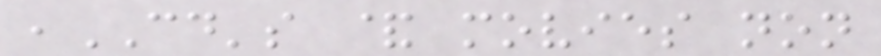,CD's & movies non
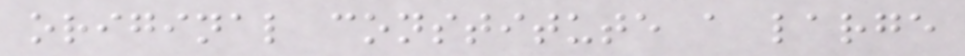original constitute a large
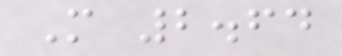M 2.64
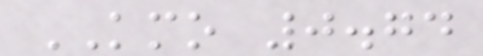KMO 0.74
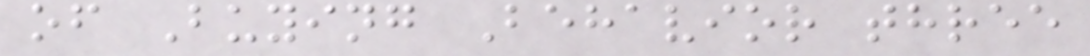of Buying Behavior three
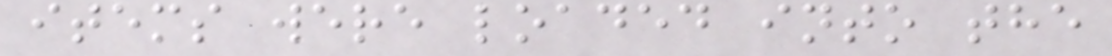items were loaded into the
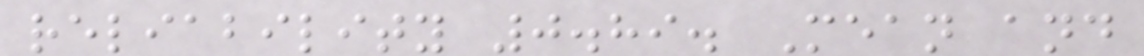reliability 0.89. Mean and
